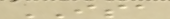ISA
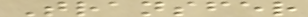Transfer
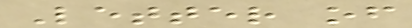Letter of
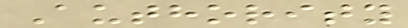Authority
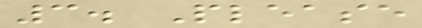3. Please
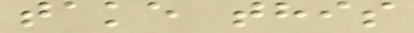take this
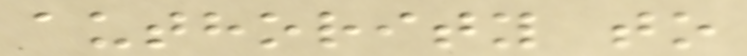authority to
